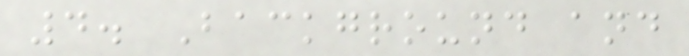4. Background and
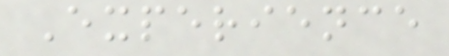Experience
